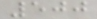500
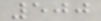500
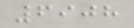6908
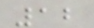12
